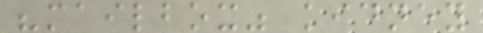"mailbox" kidney
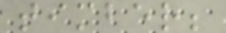timber;
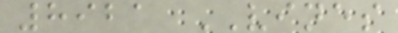8921 VINES
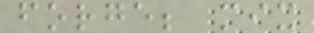forge; mix
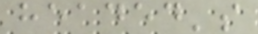headed's
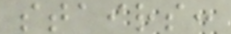stairs:
